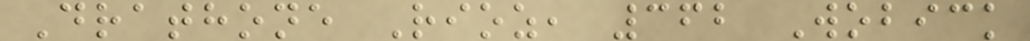Drathone Rioz, 362 Wobick
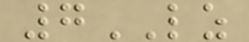7LZ
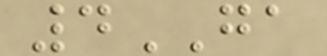4GA
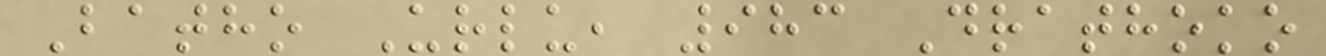Batho Urlu, 983 Drathoko
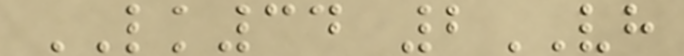LK34 2VH
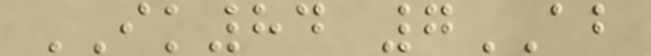IK84 7AB
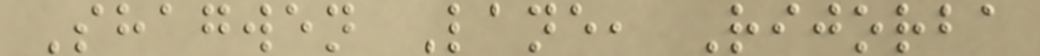Shagwen Lane, Rijorba
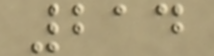214
